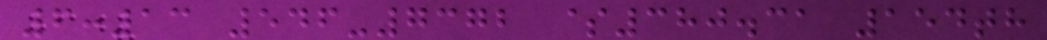6:13 546-7372 $380.31 154th
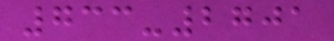733-2701
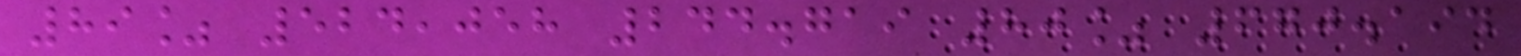89% 524,058 244.719 80% 670.194
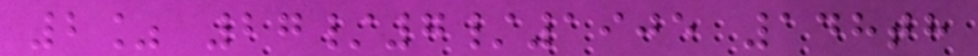2% 27/7/1905 148th
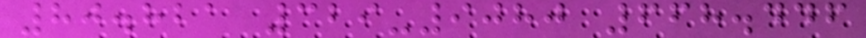80.821 329-9080 668.446
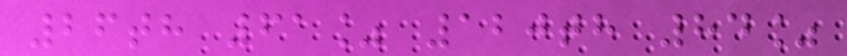26th 61% 120th 84%
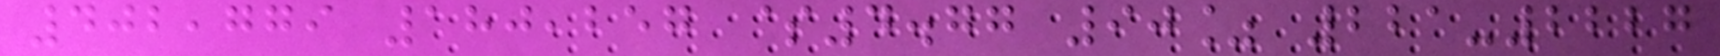402,779 180,257 $4.77 90% 221-2227
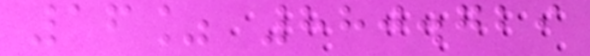16% 880.729
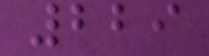229
